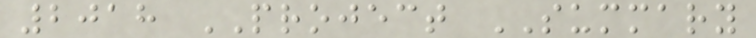2018 PROJECT SUMMARY
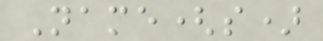Name(s)
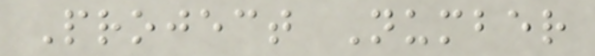Project Number
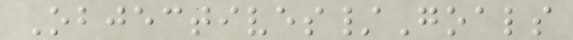Objectives/Goals
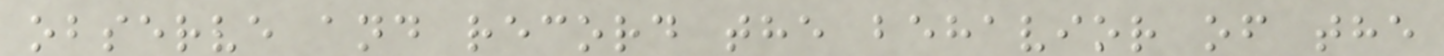observe and record the behavior of the
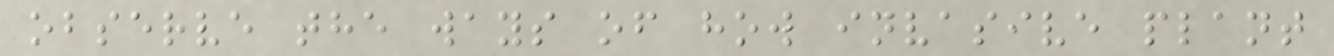observe the ways of how invasive plant
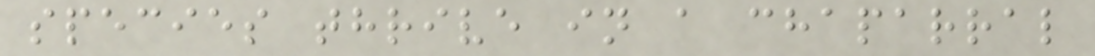species thrive in a chaparral
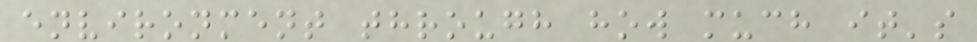environment through how much it's
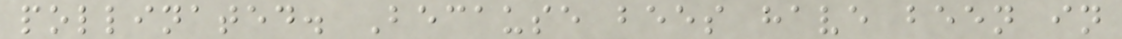pollinated. Because bees have been in
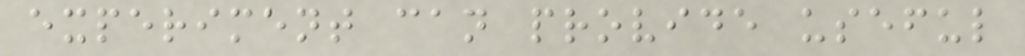experiment can provide useful
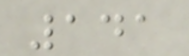141
